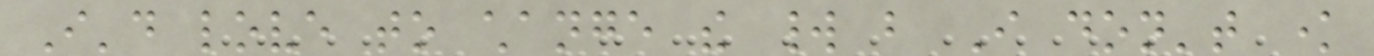I'd love to change the world but I don't know
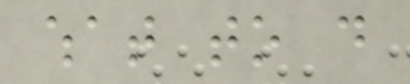what to do
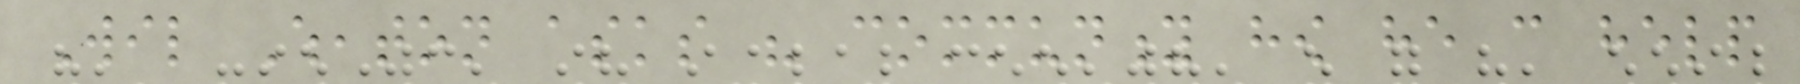Wil Wheaton asks his community how he can help
